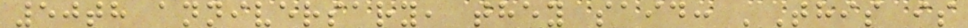50th anniversary, they said: 'This is
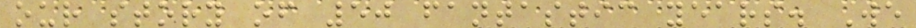our story of 50 fantastic years. We
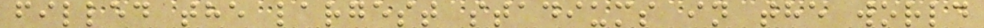filled the largest stadiums in the world
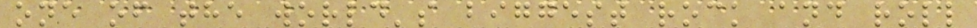one of the world's biggest rock and roll
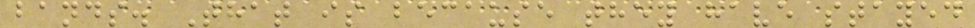bands. That is because they have stayed
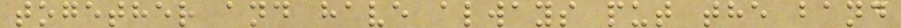together and have always put the band
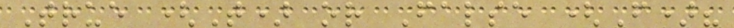True (T) or False (F)?
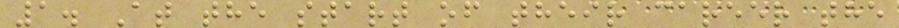1. At the start of their career the
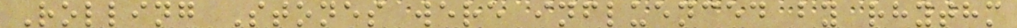Rolling Stones were influenced by rhythm
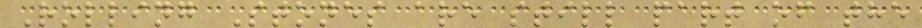Rolling Stones are still part of the
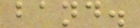band.
